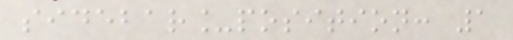sidebar_position: 1
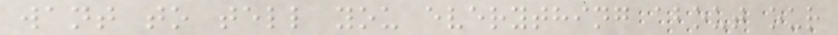want to tell you everything about our
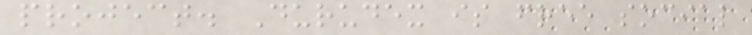project. Durudex is free social
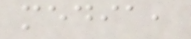media,
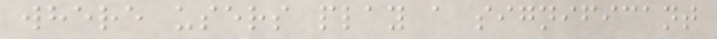where users play a significant
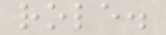role.
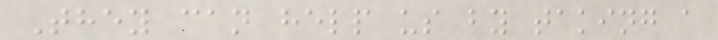They can help us by taking a
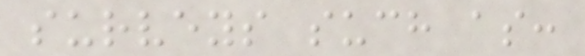surveys such as:
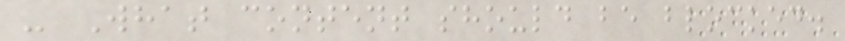- What content should be blocked.
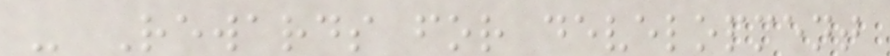- Rewards for development
